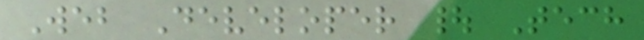Web Developer | Tech
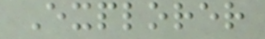Explorer
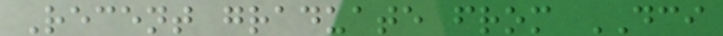Recent graduate from DCI
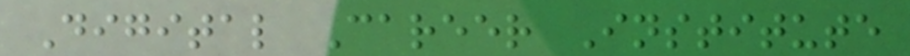Digital Career Institute
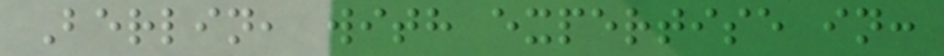Berlin, with expertise in:
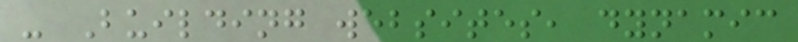- Building websites, dynamic
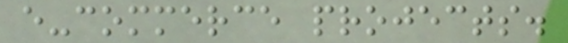e-commerce projects.
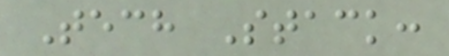Tech Stack:
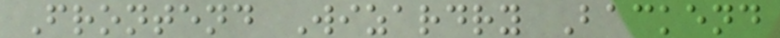Frontend Wizardry Backend
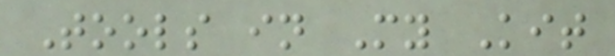Tools in My Kit
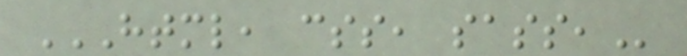HTML, CSS, SASS,
